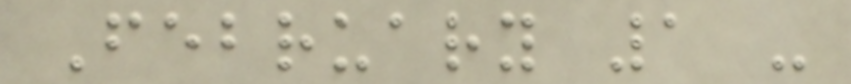February 1 -
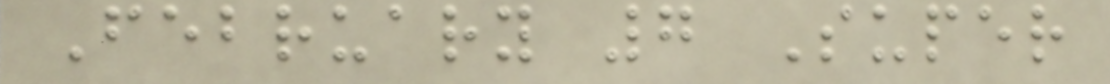February 7 Super
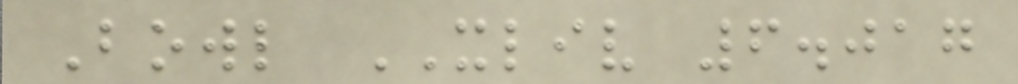Bowl XLIV 6.017
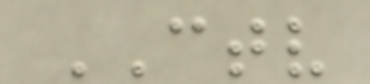CTV
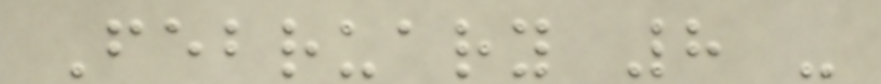February 8 -
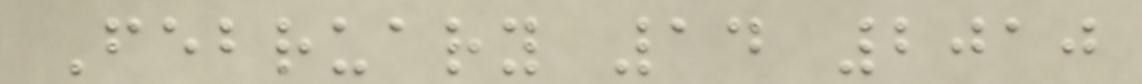February 14 2010
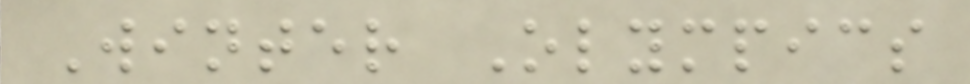Winter Olympics
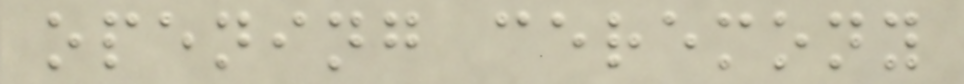opening ceremony
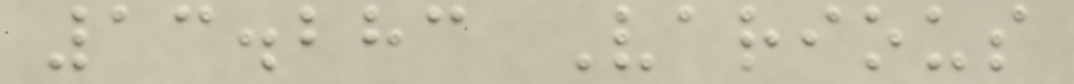13.283 Various
